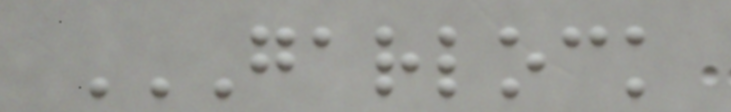GARLOCK
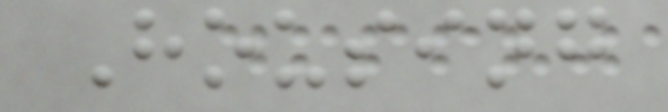Housing
